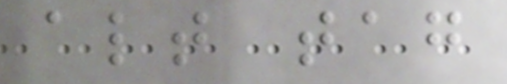alt tag
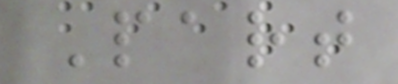Part
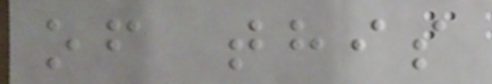of this
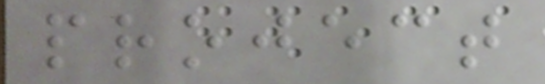project
